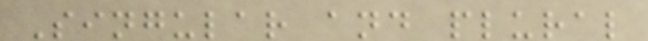Singular and plural
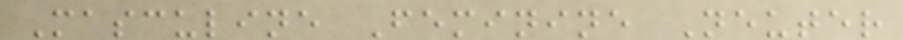Masculine Feminine Neuter
